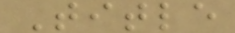Title
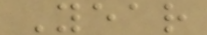Year
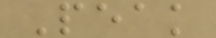Peak
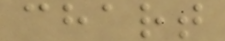chart
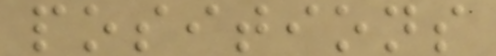positions
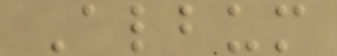Album
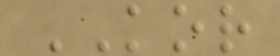KOR
